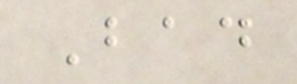Bad
